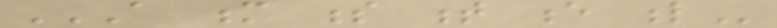A M S T E L
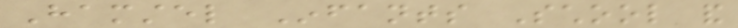Hamstel Infants School and
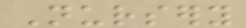Nursery
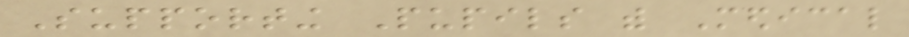Supporting Pupils with Medical
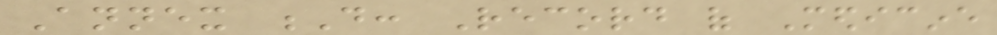Annex D: Record of Medicine
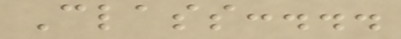Class:...
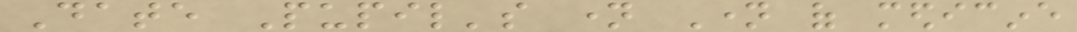Date Pupil's name Name of medicine
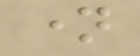name
